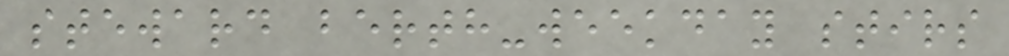steward berth-weekday stirs
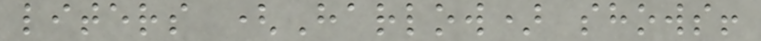liters (Harlow) shows!
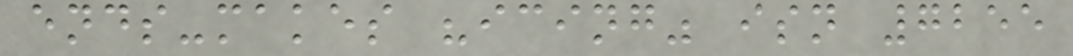ends-makes "icing" isn 7255
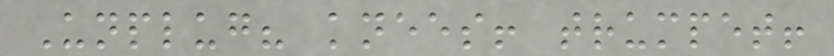Unplug? knees! trumpet!
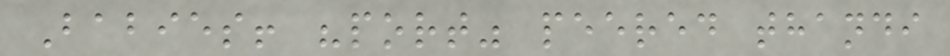Babies! "port" peered thandi
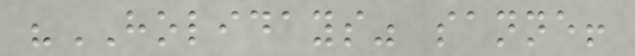"HOLIDAYS" sanne!
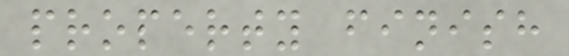property finish
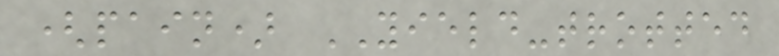(pain) YIELD-trotted
